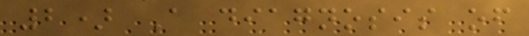2) A diagnosis of
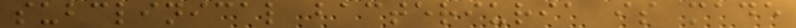subclinical bacteriuria is made
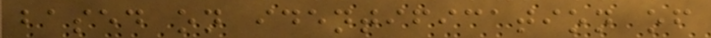based on identification of
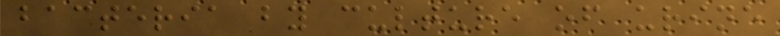bacteria by culture of urine
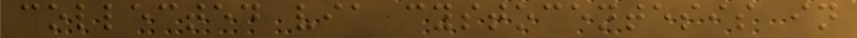collected via cystocentesis in
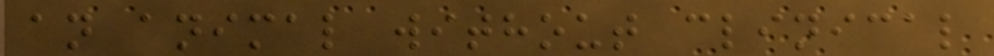an animal without clinical
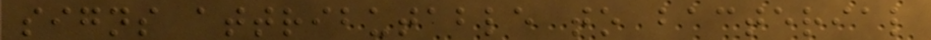signs attributable to bacterial
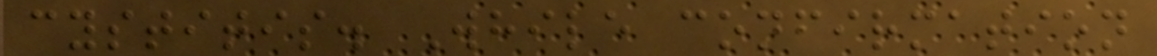cystitis. While confirmation
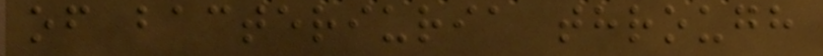of bacteriuria through
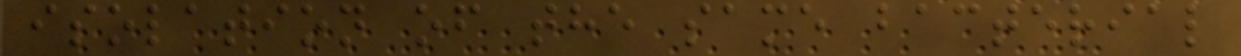isolation of the same bacterial
